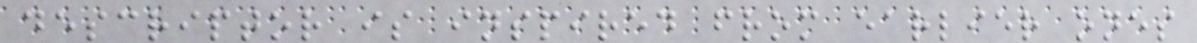descriptor is inspired from earlier ones
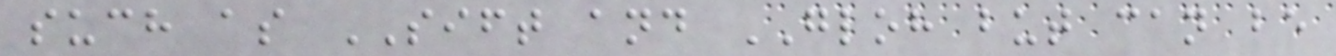such as SIFT and GLOH but can be
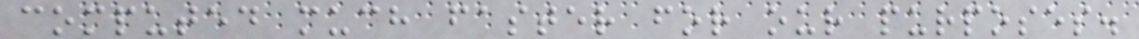computed much faster for our purposes.
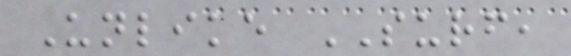Unlike SURF,
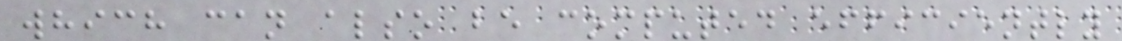which can also be computed efficiently
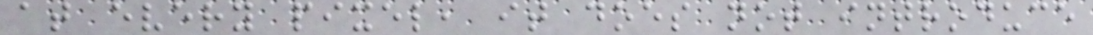at every pixel, it does not introduce
